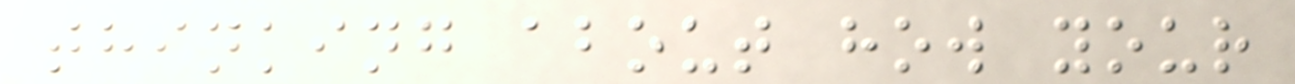thinking about how your
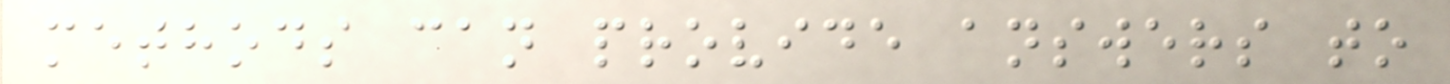methods can provide answers to
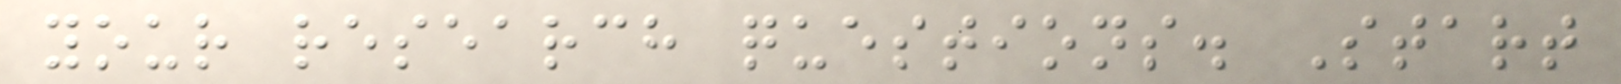your research questions. Start
